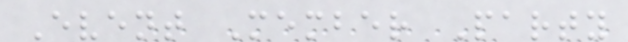Event Member Party
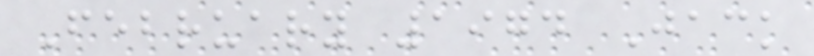February 1974 Jack
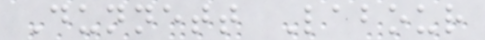Dunnett Labour
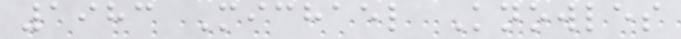1983 Michael Knowles
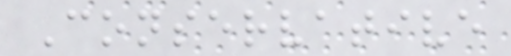Conservative
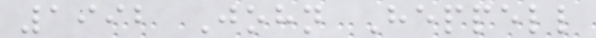1992 John Heppell
